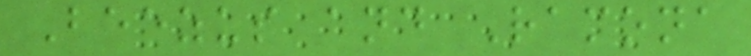Beezus and Ramona
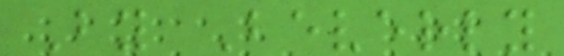By Beverly
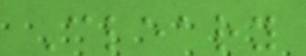Cleary
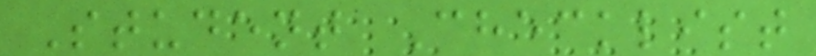Student Checklist
